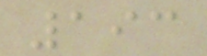193
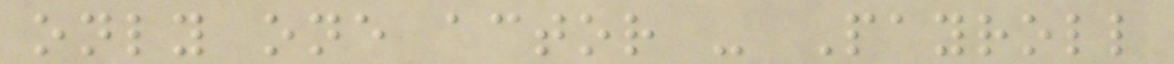only one actor - Payroll
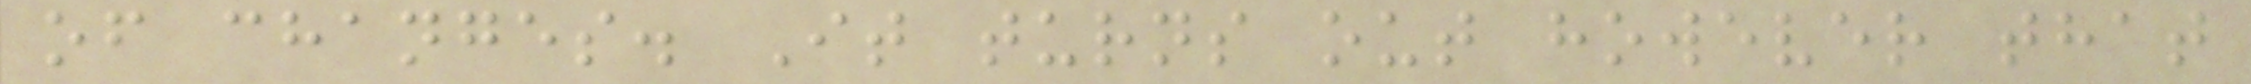of changes. It turns out however that
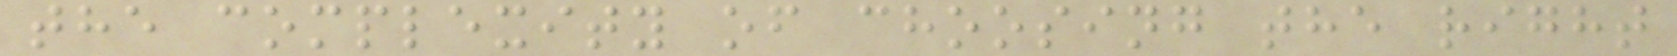the complexity of choosing the right
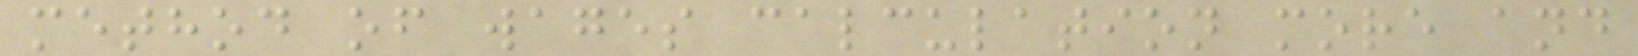method of wages calculation more and
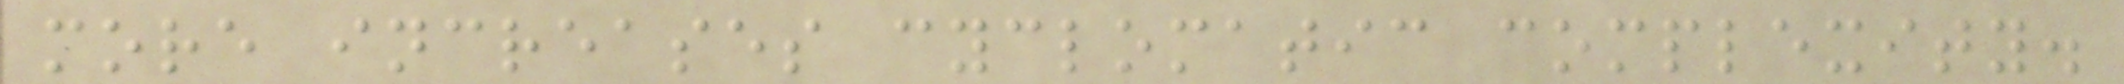more increases cyclomatic complexity.
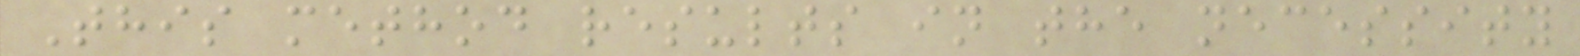This method results in the necessity
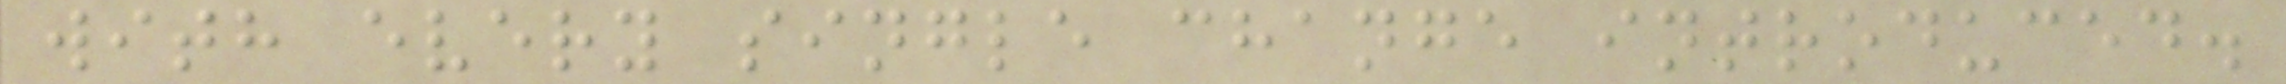with every single change introduced.
